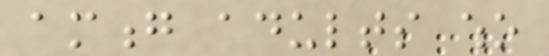among adults who
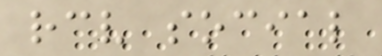receive social
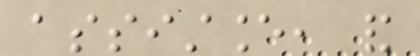assistance, and
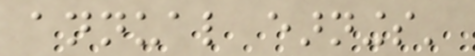annual earnings'
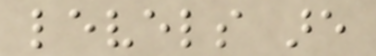levels are
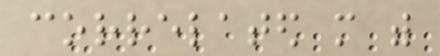correlated more with
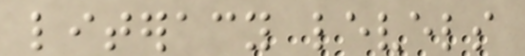literacy levels
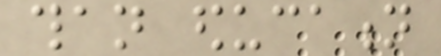than education
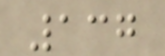137
